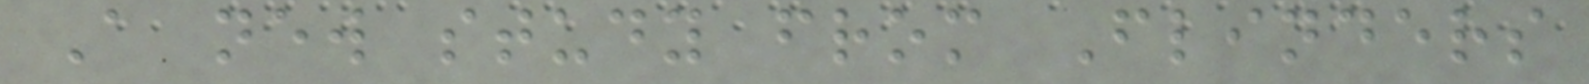A new study from Flinders
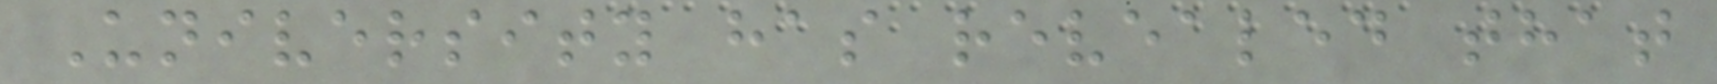University has revealed that
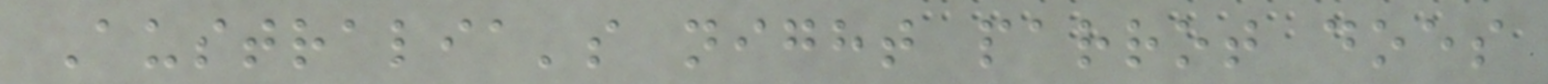Australia's night parrot does
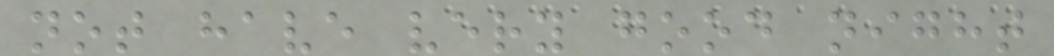not have very good night
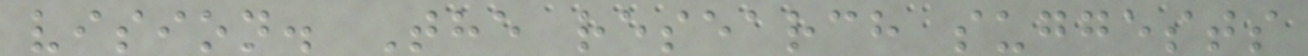vision. The research suggests
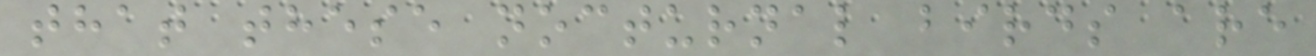that these nocturnal birds are
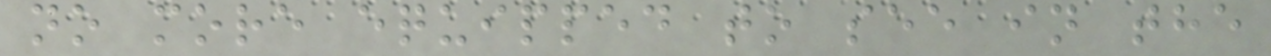no more equipped to see in the
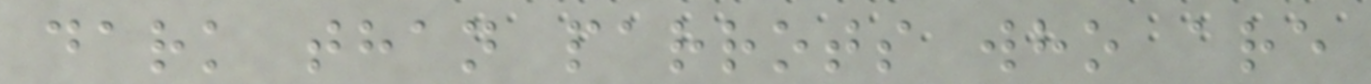dark than parrots who are
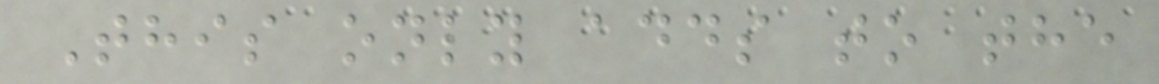This only adds to the
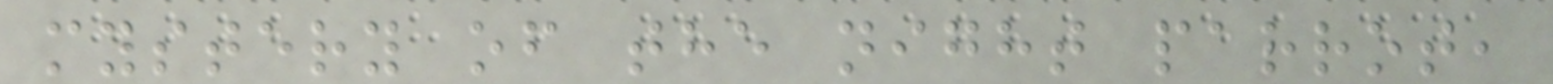mystery of the night parrot,
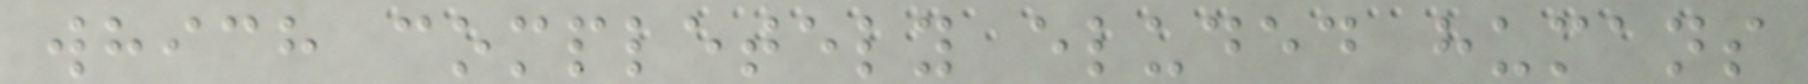which completely eluded humans
